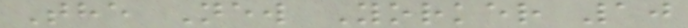The New Yorker 10
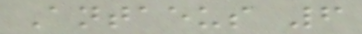Antaeus 6
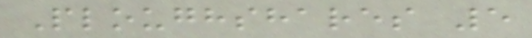Ploughshares 5
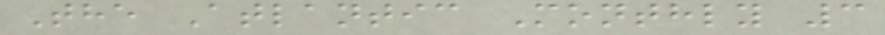The Atlantic Monthly 3
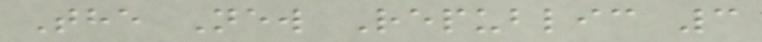The New Republic 3
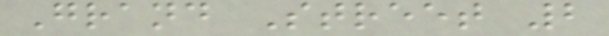Grand Street 2
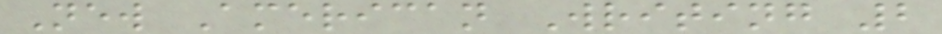New American Writing 2
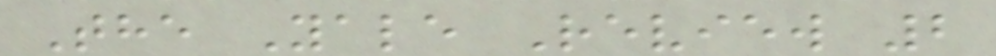The Yale Review 2
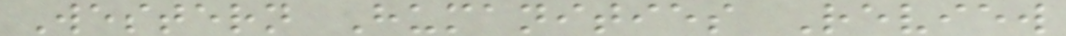Western Humanities Review
